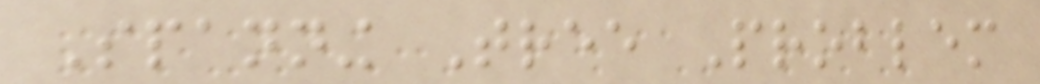Spanning Tree Problem
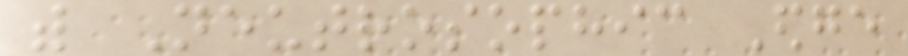with Neutrosophic Edge
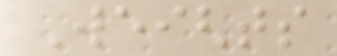Weights
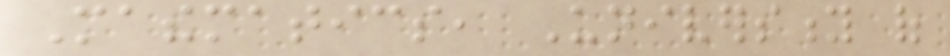Mathematics, University of
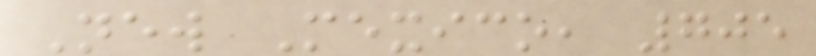New Mexico, 705
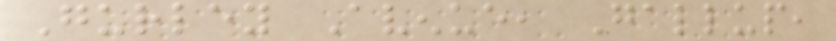Gurley Avenue, Gallup,
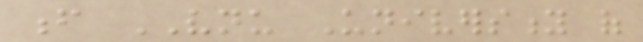f VNU University of
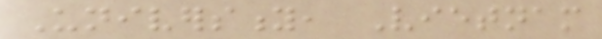University, Vietnam
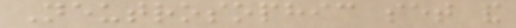Neutrosophic set and
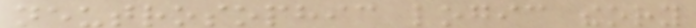neutrosophic logic theory
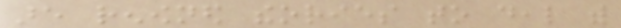are renowned theories to deal with
